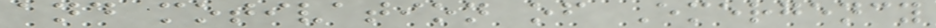and motivation of Emergency
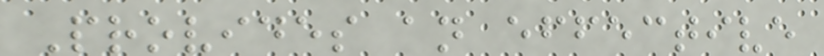Provides an effective
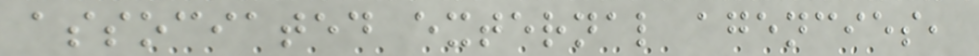associated external agencies,
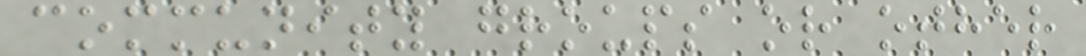community groups or other
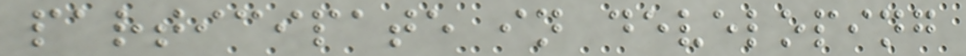participate in developing
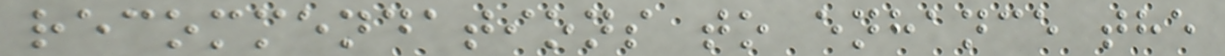recommendations to enhance the
